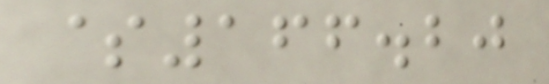$166.20
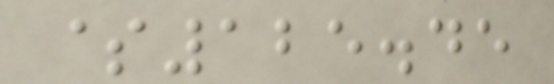$125.45
